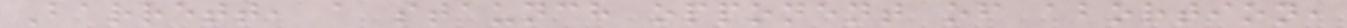Barrett, a staunch opponent of abortion,
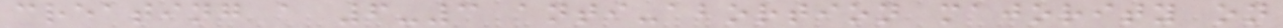creating a 6-3 anti-abortion majority on
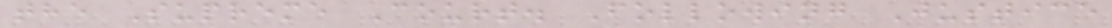the Supreme Court. Following Justice
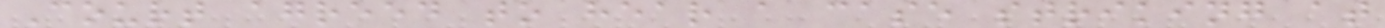Court agreed to hear a case striking at
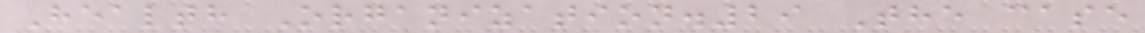Health Organization.29 The case
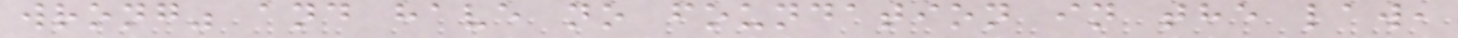wrong" and have no foundation in the law,
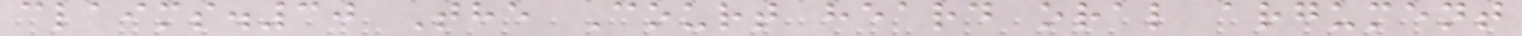claims.30 The Court heard oral argument
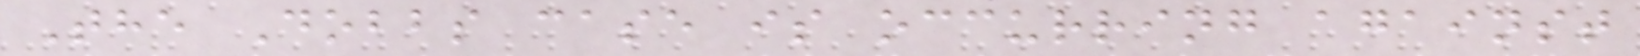The Dobbs case is occurring against
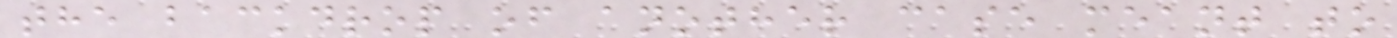the backdrop of another case meant to
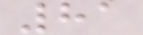81
